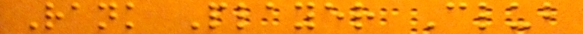Rank Player Club
